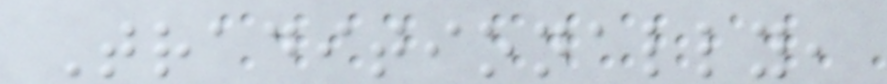Traditionally,
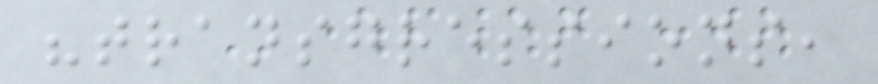"transgressions,
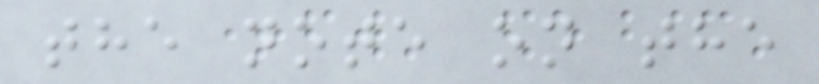the note on the
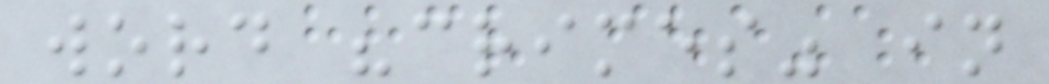word "crimes" in
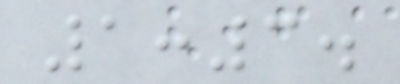1:3.
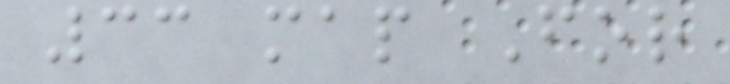33 map For
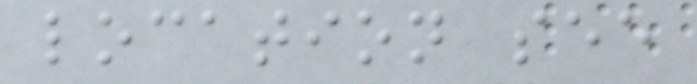location see
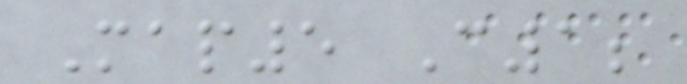Map5 C1;
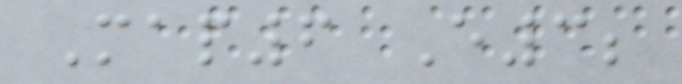Map6 E3;
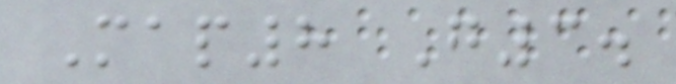Map8 G3.
